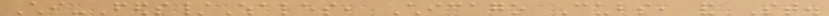Chi-Feds/Whales, Chicago Cubs, and St.
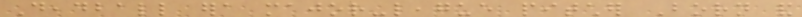Deadball era major-league pitcher Born and
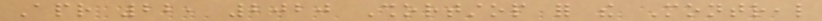Apr 22, 2020 Shortstop for the Montreal
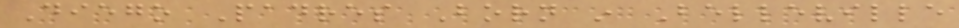Diego Padres Born in Belleville
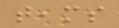teams
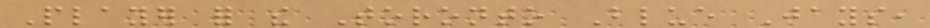Player for the Toronto Blue Jays,
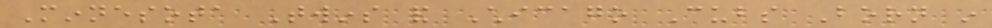Minnesota Twins and Chicago Cubs Born in
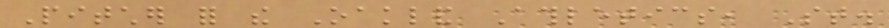Pitcher for the Oakland Athletics, St.
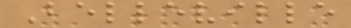Belleville
